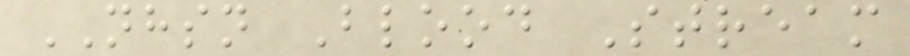NHSN Blood Stream
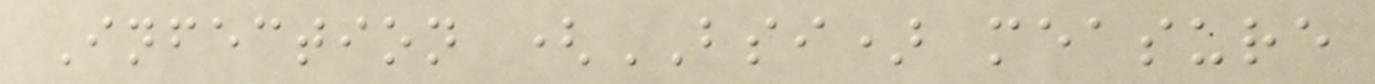Infection (BSI) measure
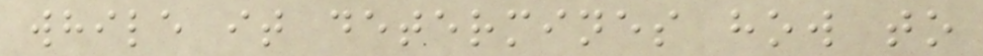while it determines how to
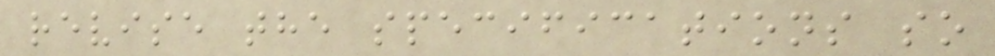revise the specifications so
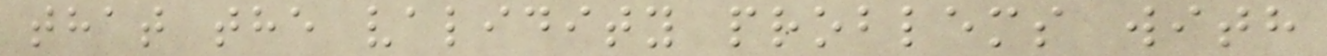that the validity problems with
